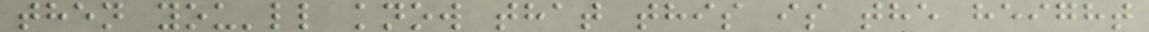then you'll know that this is the height
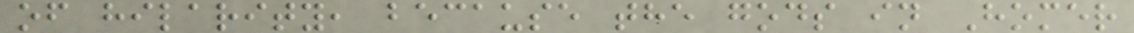of hilarity, because the gods in Homer
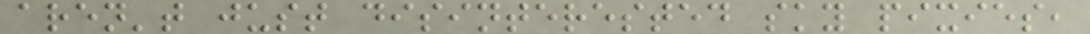aren't just disinterested sky pixies,
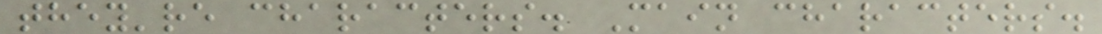they're characters. Main characters.
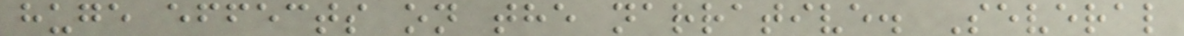huge effects on the narrative. Several
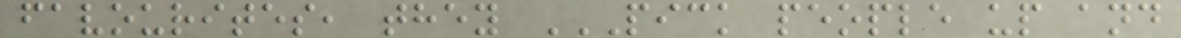favourites, they PICK PEOPLE UP AND
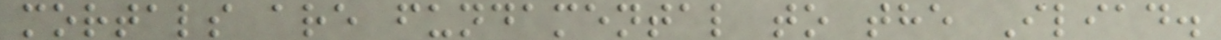mortals are fundamental to the Iliad.
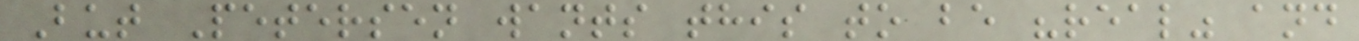But Petersen wants this to be "real" and
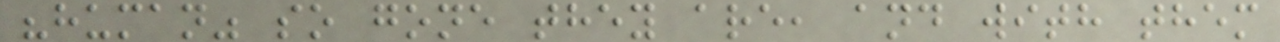"human" so gone they are, and with them
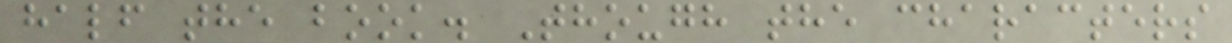half the book. Though the characters
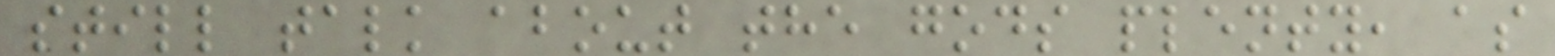still talk about the gods plenty, as
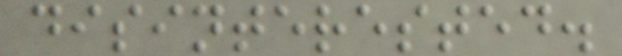disinterested.
